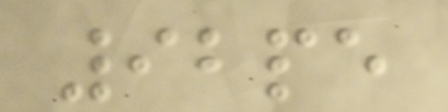92pe
